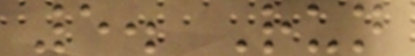5. Run
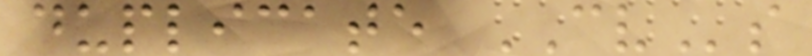duplicate CVs
